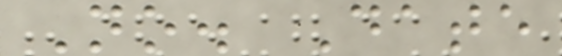No. Date
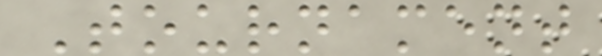Tournament
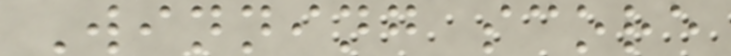Winning score
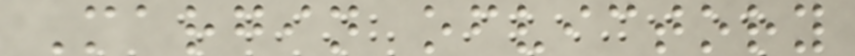Margin ofvictory
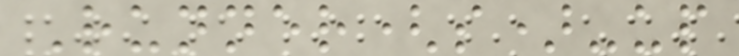Runner(s)-up
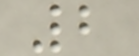2
